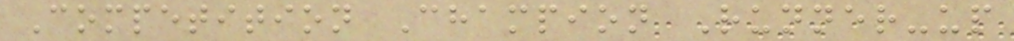Competition Champion Runner-up
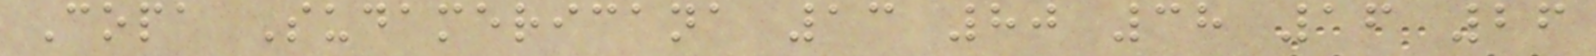Copa Sudamericana 13 80 38 16 26
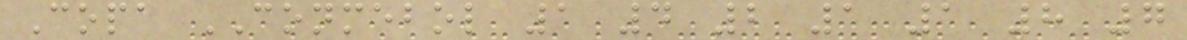Copa CONMEBOL 1 4 2 1 1 8 7
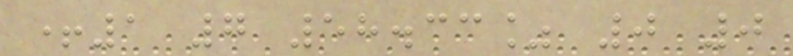+1 7 58.33% 0 0
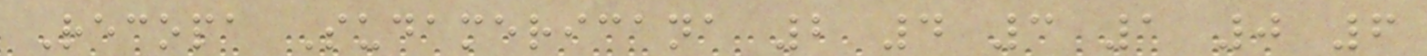Recopa Sudamericana 2 4 3 1 0 6
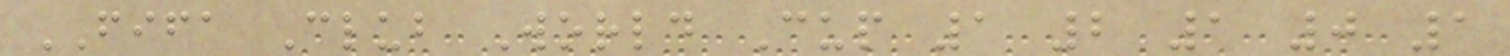FIFA Club World Cup 1 2 1 0 1
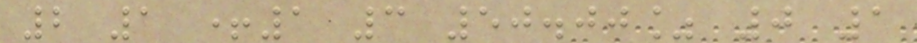2 1 +1 3 50.00% 0 1
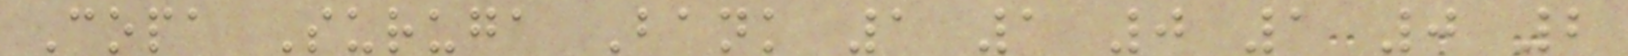Copa Suruga Bank 1 1 0 1 0 2
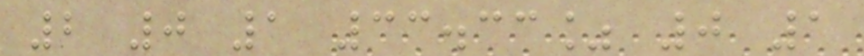2 0 1 33.33% 0 1
